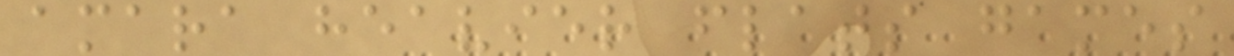amara heavier flats games
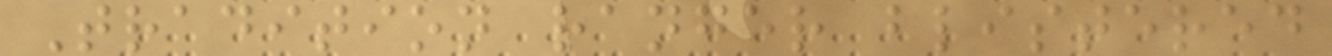Tradition ranger blistered
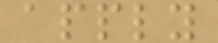apply
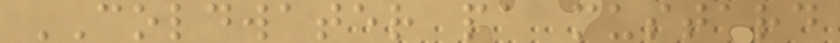COLDWATER pa mustard
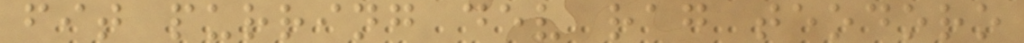fit purring dev rag teodoro
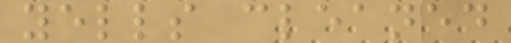yells cleaned
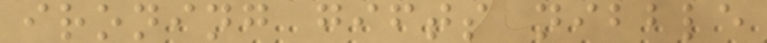ironing gifts nibble
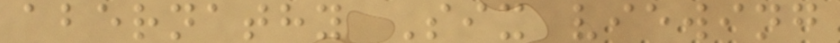abernathy Six viewing
